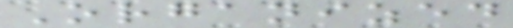Organized
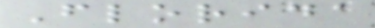Florida
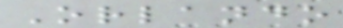Orlando
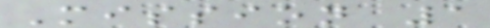Mission 1
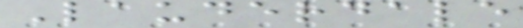Lauderdale
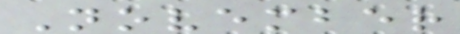November
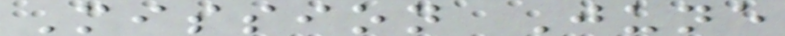Mission June
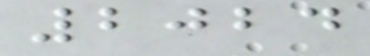2024
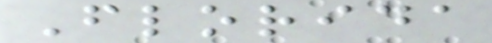Florida
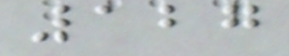127
